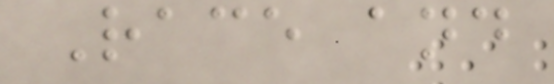Race and
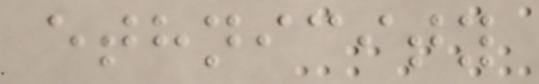ethnicity
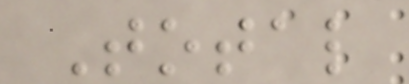Total
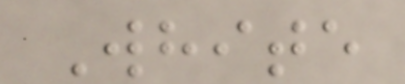White
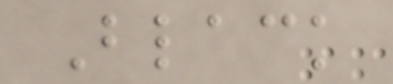Black
